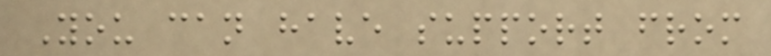You can have support from
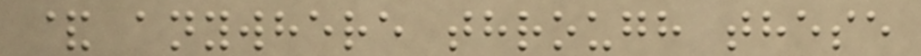& anywhere through these
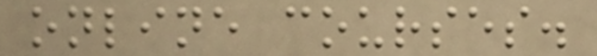online courses.
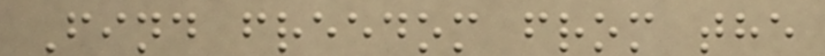Find freedom from the
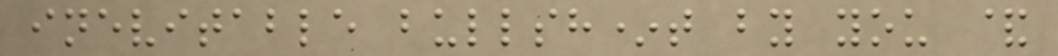inevitable bullsh*t by you &
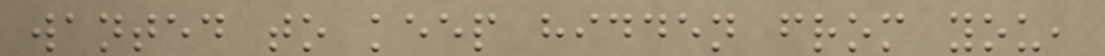wanted to keep hidden from you,
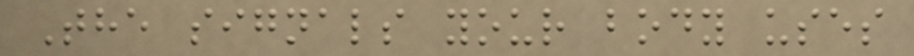The signals your body uses
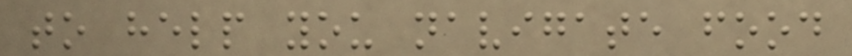to help you navigate food
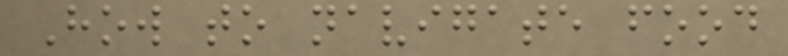How to navigate food
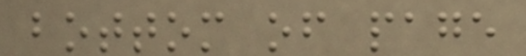bottom of page
